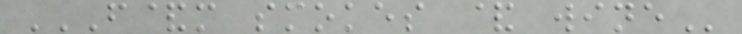F&M SMOKES & WINE
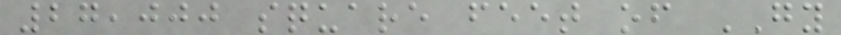27,000 square feet of GY
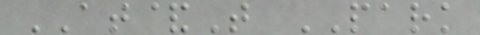AT&T PARK
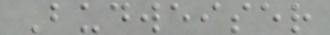Budweiser
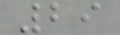29
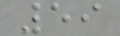59
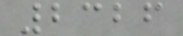2326
